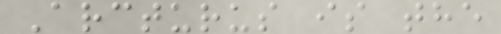Arcturus is the
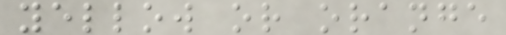yellow or orange
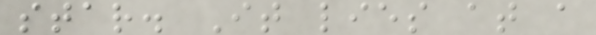star. It lies at a
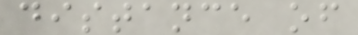distance of
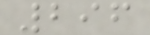296
